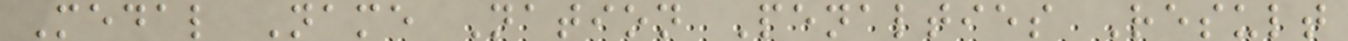Medal Name Nation Penalties Result
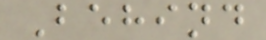Behind
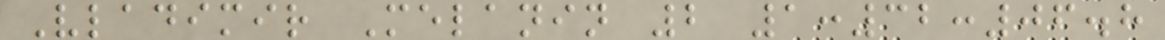Vladimir Melanin 2 1:32:06.8
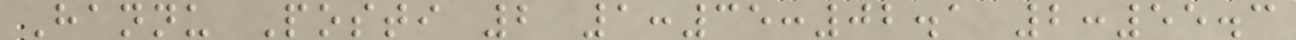Hannu Posti 2 1:35:02.1 2:55.3
